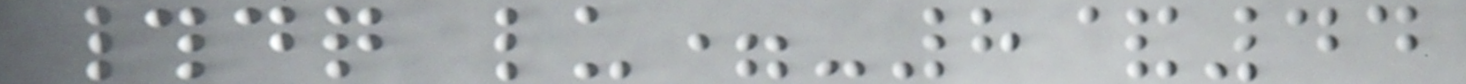#dq lu=-8&44
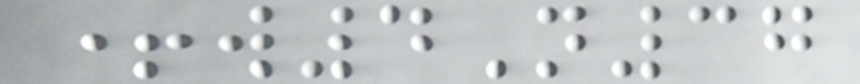+w4N37
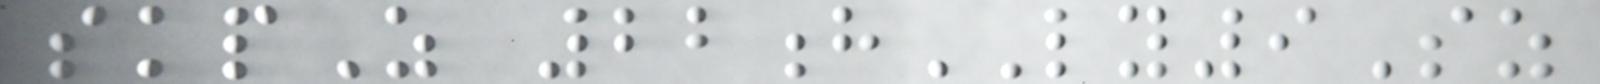skpZ 22hLY9Sz
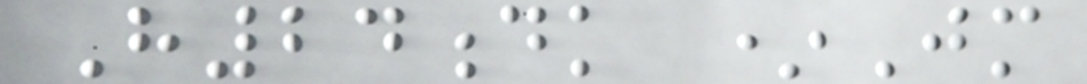H24dk *Jm
